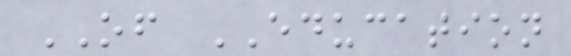OF EDUCATION
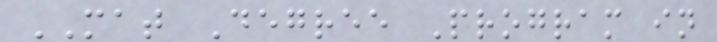MAT Degree Program in
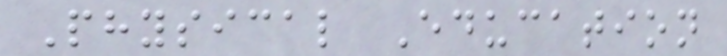Physical Education
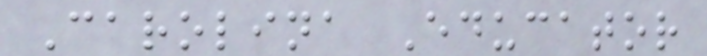Carolina Educator
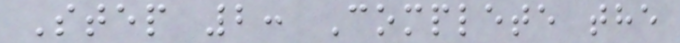Step 2: Complete the
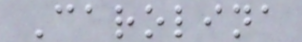Carolina
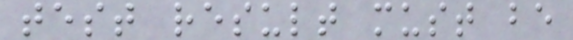test result must be
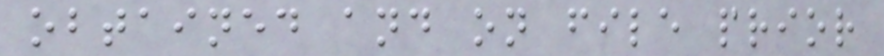obtained and on file prior
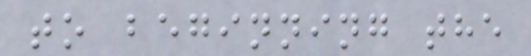to beginning the
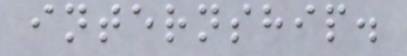internship.
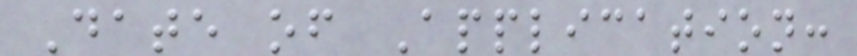Date of Application:
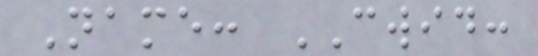Name: CWID:
